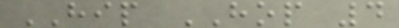HIP HOP 4
